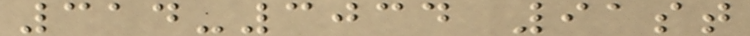314-3034 91st
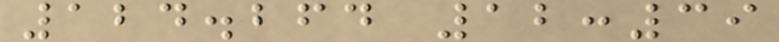124.264 12:39
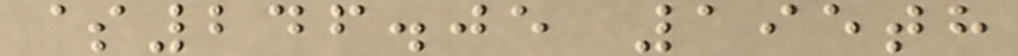$246.05 195th
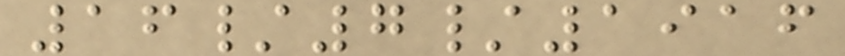16/7/1916
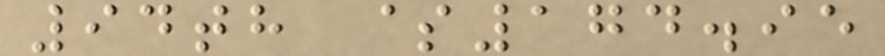94th $174.95
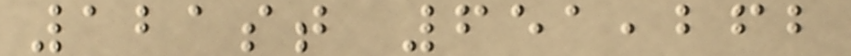121st 651,262
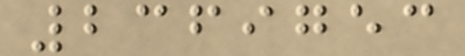2369753
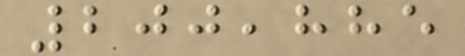200,885
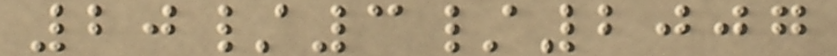20/3/2007
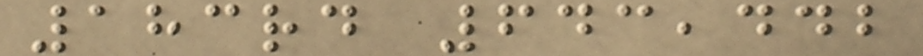183rd 643,442
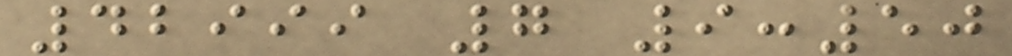42999 7 9:50
